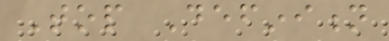Top Definition
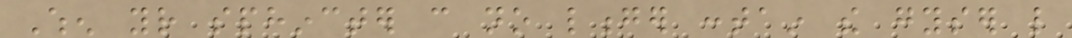When your sphincter can no longer contain the gyser like
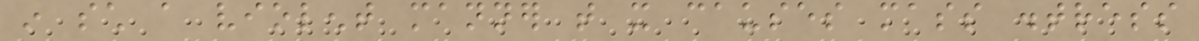in such a violent manner that it causes mass distress
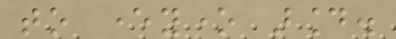to everyone around.
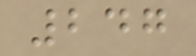247
